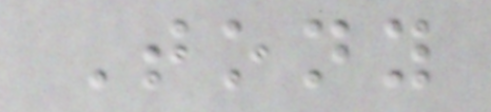Tony
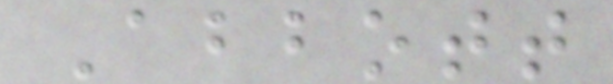Abbott
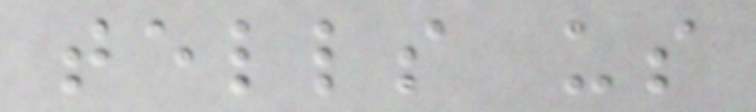tells us
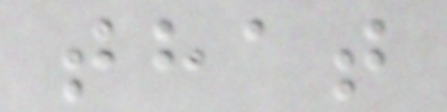that
